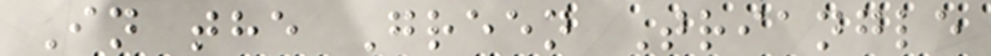In the Green Triangle
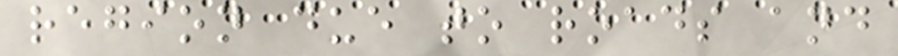region due to roads and
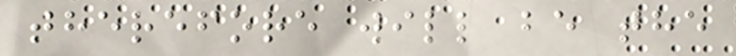therefore will be the
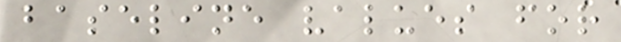baseline values for
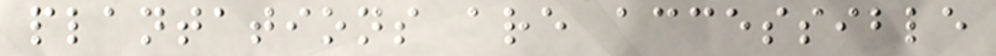plantations are accessible
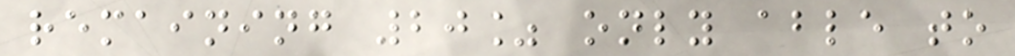remaining 20% only able to
